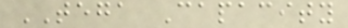TEGA Capacity
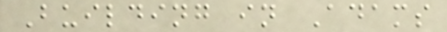Building in Adams
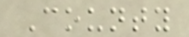County
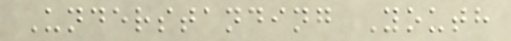Understanding Youth
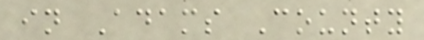in Adams County
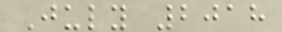July 2018
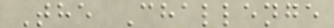The Challenge
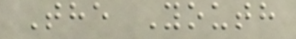The Youth
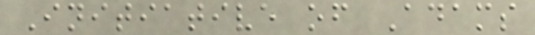Initiative of Adams
